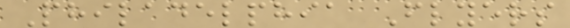Philadelphia Flyers
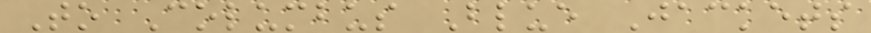To Columbus Blue Jackets
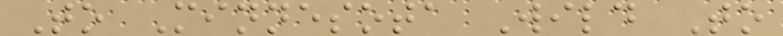To Minnesota Wild To
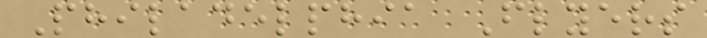Philadelphia Flyers
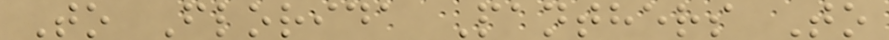To Florida Panthers To
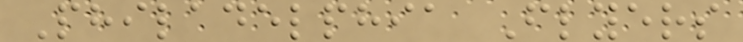Philadelphia Flyers
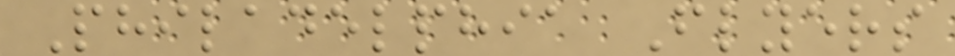Philadelphia Flyers
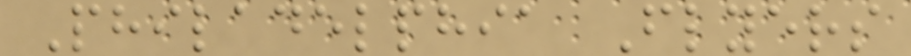Philadelphia Flyers
